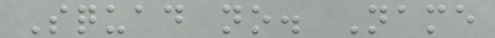Squad no. Name
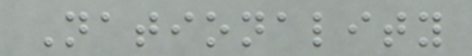Nationality
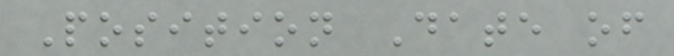Position Date of
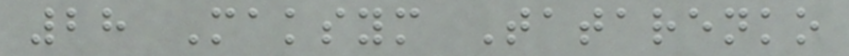28 Maksym Tatarenko
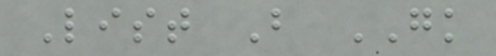List B GK
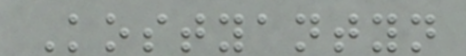Kostyantyn
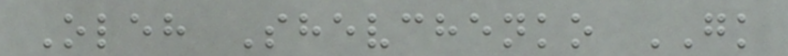Oleh Shevchenko GK
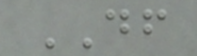DF
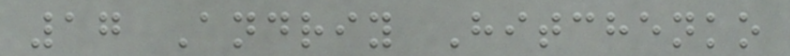17 Andriy Hitchenko
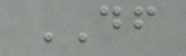DF
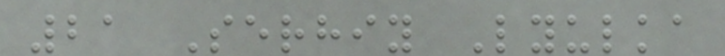21 Serhiy Lyulka
